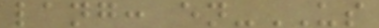lang: en-US
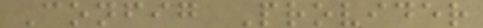Config Provider
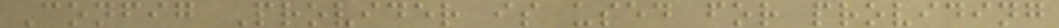Config Provider is used for providing
